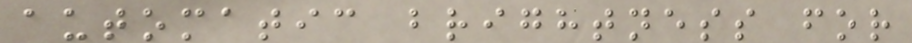automatic brightness for
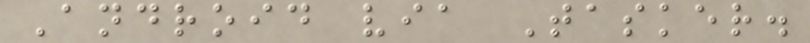Android via Tasker.
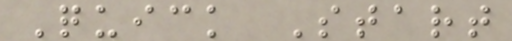Quick Start
